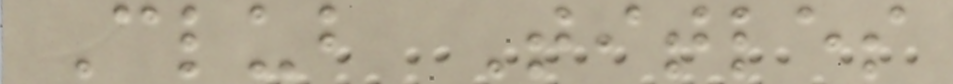Club Titles
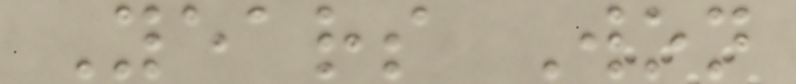Years Won
